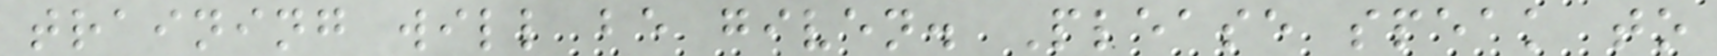training will be given. Please speak to
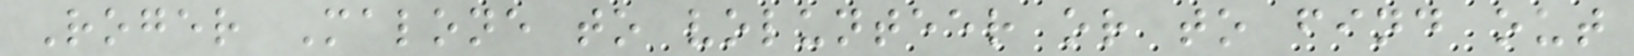Roger Malone to volunteer or to find out
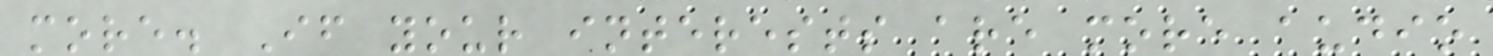more. If your interests are more audio
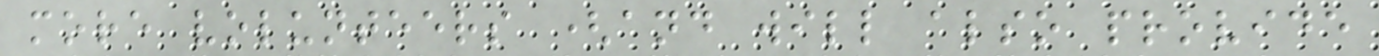more volunteers (and will also provide
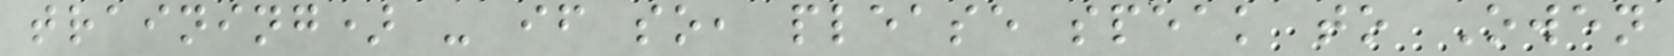training) - if so, please speak to Owen
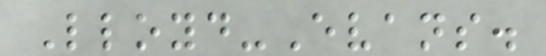Lloyd-Evans.
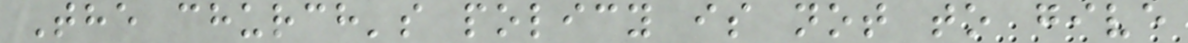The church's policy is not to give
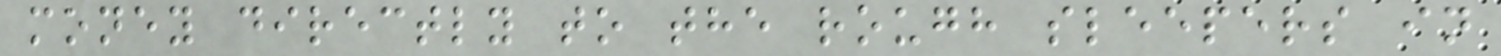money directly to the rough sleepers in
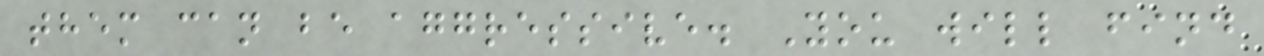them can be aggressive. You will find
